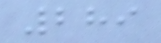289
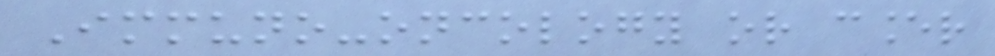Immuno-oncology or cancer
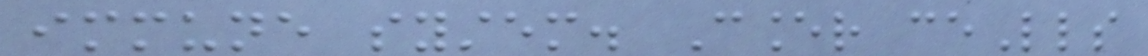immune system. Cancer ceLls
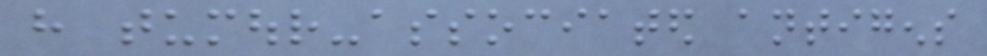have tumour-associated antigens
